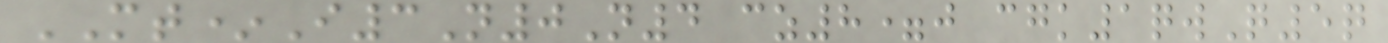MT*I3N0N4 cz8=j cgk1qwQ5q
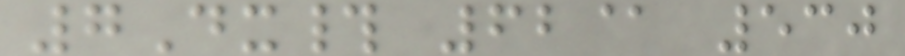7Dx# 62@ 530
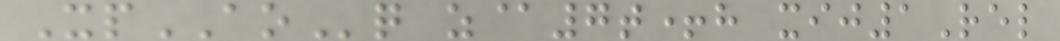XpAOq z@7t+h xij1Rel
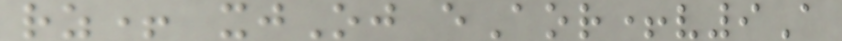rz+ xjOj eAor+v9A
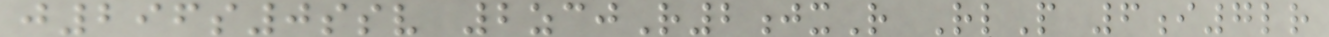j296s0ssv 2zcjR2jxR RlP 6i7lr
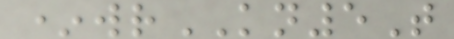*wrKN5T
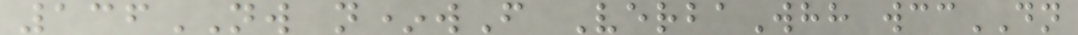136NW n*wF VerbaWhh wccDN
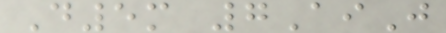D5m 7AiJ
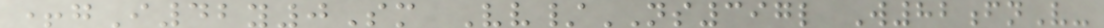+gI42y0Sm Vv/NS397l W82fnV-
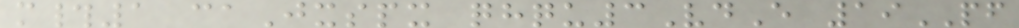m#1 caJxspx qhqu3VdE 19PF
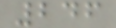246
